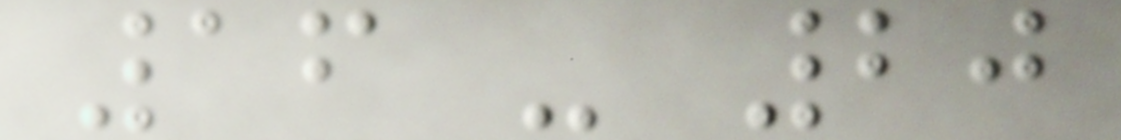16 - 20
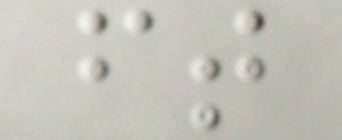ft
